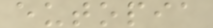eutopia
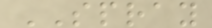SPRAY
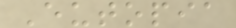Eutopia
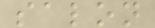salon
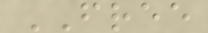FREE
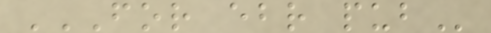FOR EBR PUB
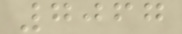7067
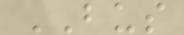BUS
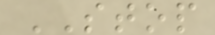STOP
